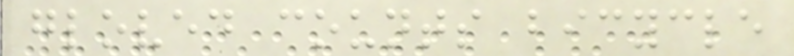gloved counts bicycle
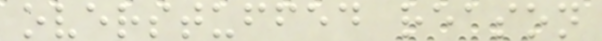overstuffed reason
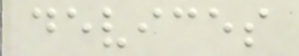devices
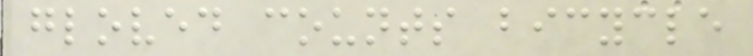gloved counts bicycle
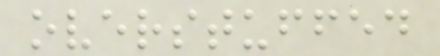overstuffed
